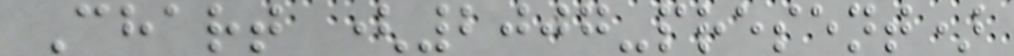Chart (2007-present)
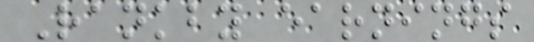Rankby earnings
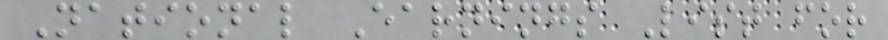National Earnings List for
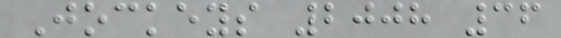Jockeys 2008 36
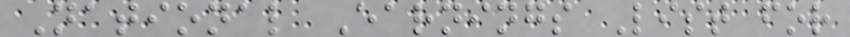National Earnings List for
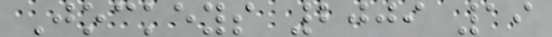Jockeys 2009 19
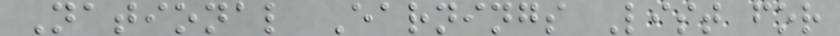National Earnings List for
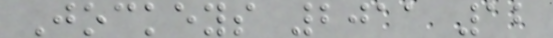Jockeys 2011 12
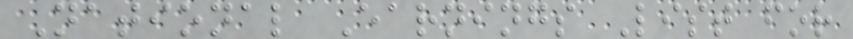National Earnings List for
